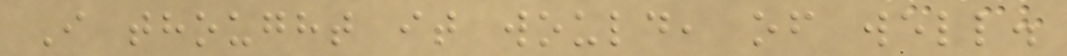I thought it would, of well.
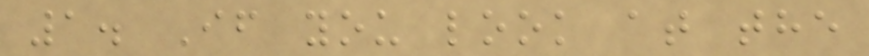1. If you look at the
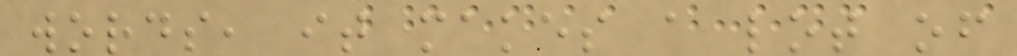words, it makes a lot of
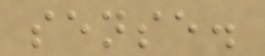sense.
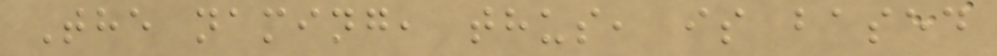The naming, thus, is based
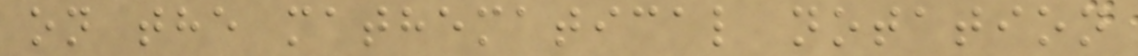on the mathematical notation
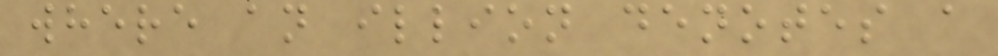where an illion denotes a
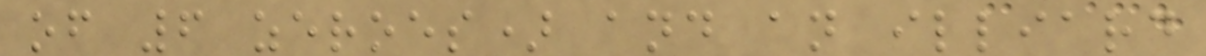of 6 zeroes) and an illiard
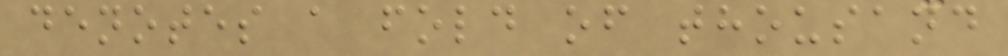denotes a fold of thousand
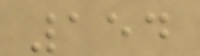154
